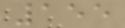155
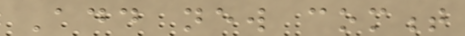Add new comment
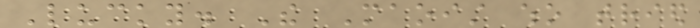Lucky. The Maoist who tried
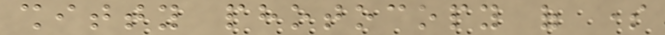shitty photocopy of some
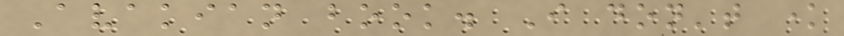Avakian book. I don't know
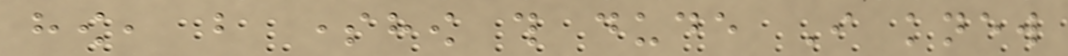how, but somehow this dude I knew
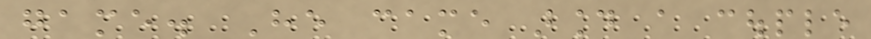game. He came around a couple
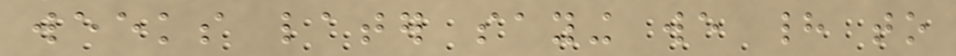weeks later saying we had to
